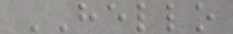HELLO
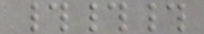###
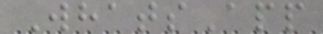WhatsApp
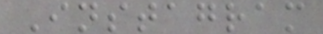Instagram
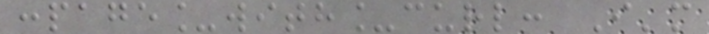:page_with_curl: I'm
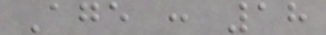Age : 18
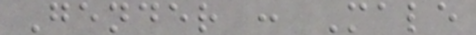Gender : Male
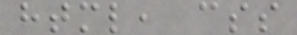html, css
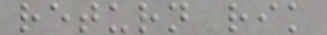return rik
